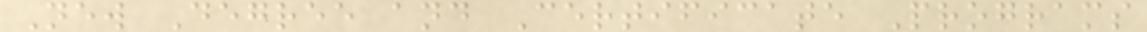New Degree and Certificate Programs
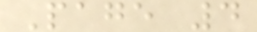Page 4
